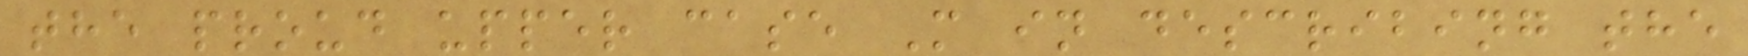the proud upper case M in describing the
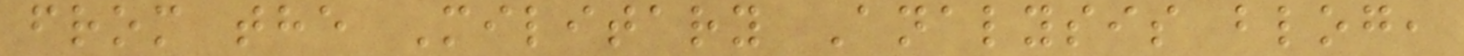from the Military Analysis blog,
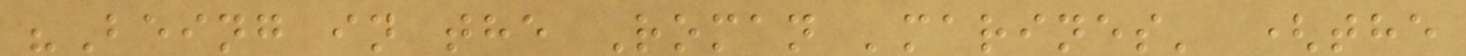"Being in the Roman 'marines' (the
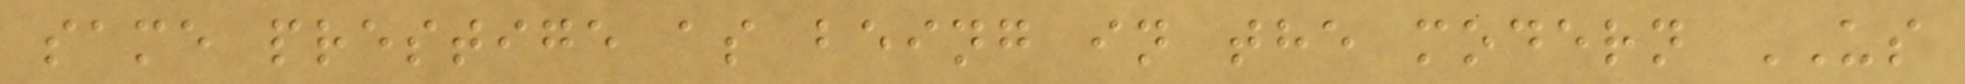same prestige as being in the modern US
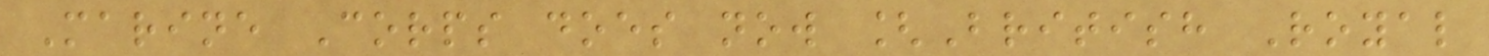Marine Corps does now [British Royal
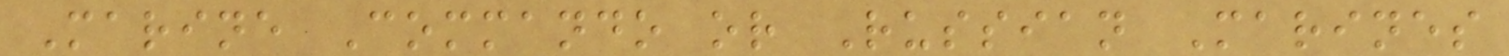Marine Commando or Russian Marines
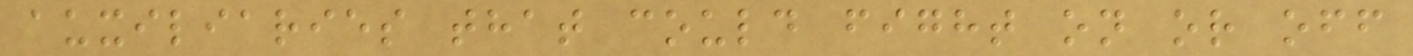auxiliaries that could fight on or off
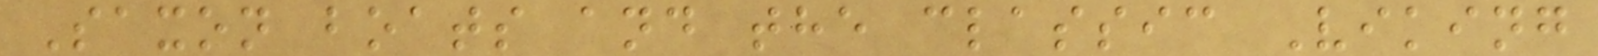Saxon boats and the classic Viking
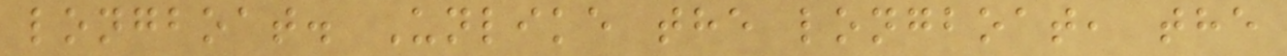longboat. Unlike the longboat, the
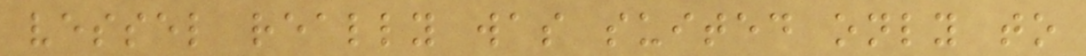vessel really was suited only to
